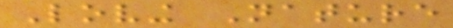Loving Nature
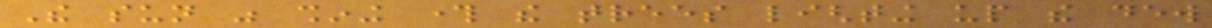The sun was shining through the trees lighting up the dew
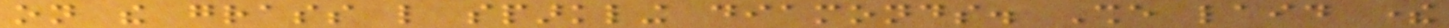on the grass like sparkling diamonds. She laid there
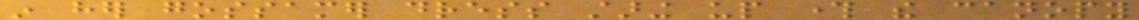in her gossamer dress staring up through the canopy
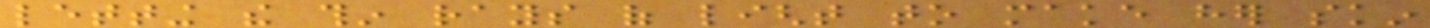letting the thin rays of light to make her skin
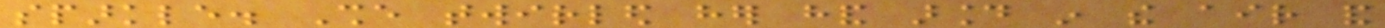sparkle. She twirled her hand around in the air and
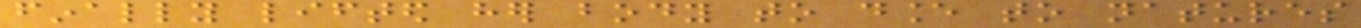finally lifted her body to dance to natures
